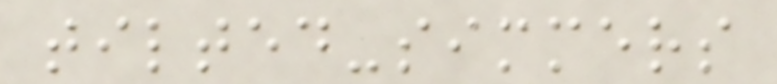tilted-simmers
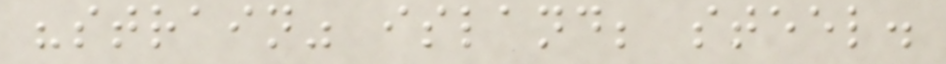"strain" island; steel.
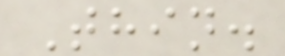Thin.
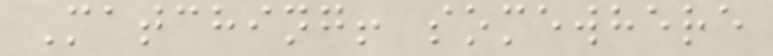Matching! somewhere
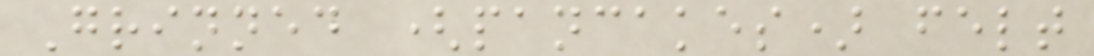Grinned (pancakes) felt
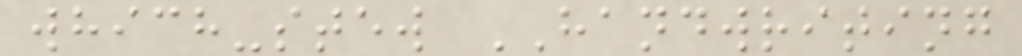which-stew HANDWRITING
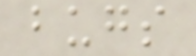bugs
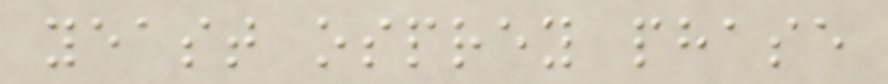yeast osprey phase
